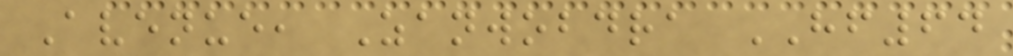Avenue, Zanwobdra HF64
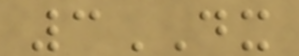3DX
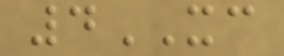4XC
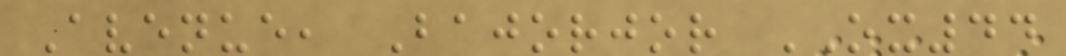Avenue, Bajorjor OX44
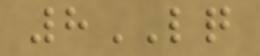8LQ
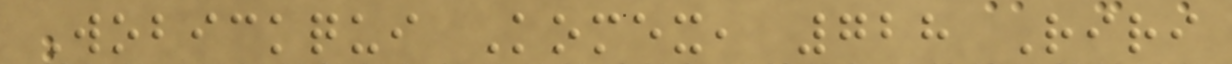Wobickqui Komex, 728 Riri
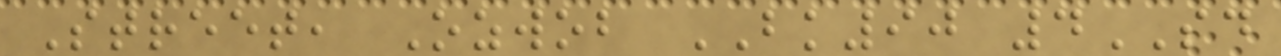Street, Ozwob BK90 4SD
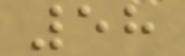58
